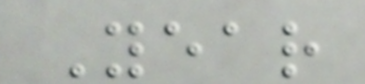Year
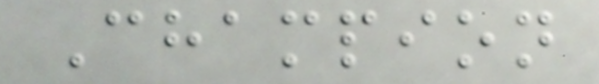Champion
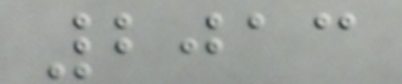2013
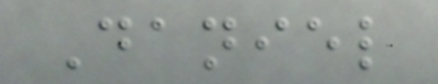Daniel
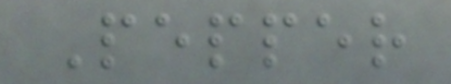Pepper
